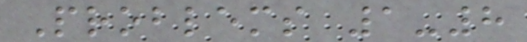Problems 1-8
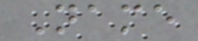Name
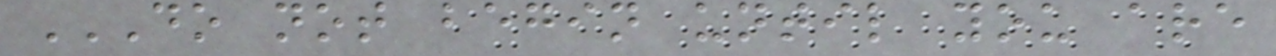DO NOT BEGIN UNTIL YOU ARE
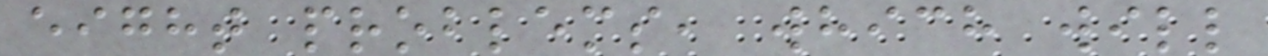eight problems, which will
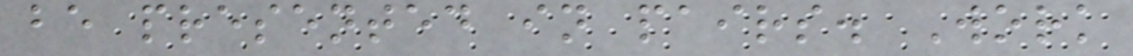be presented in pairs. Work
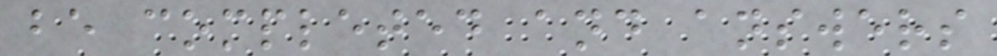be completed and answers
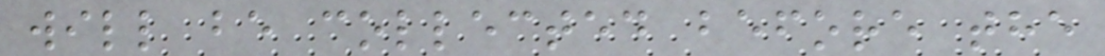will be collected before the
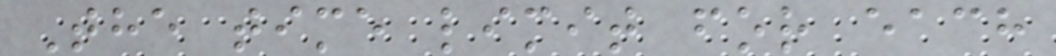The time limit for each
